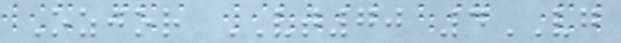Ozjor VT70 4VG
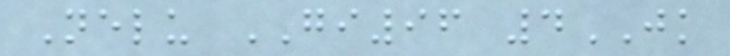Nelu GI96 4JK
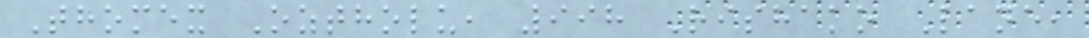Thomex Oztholu, 998 Rishako Lane,
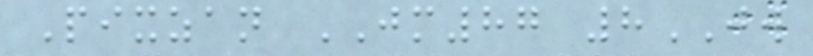Pixzan JM87 8JW
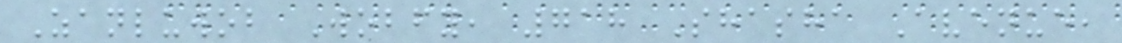Zanluwob Wobfy, 718 Shasha Avenue,
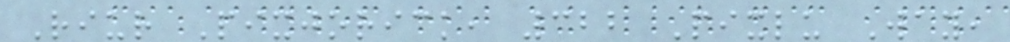Riur Pixjorick, 322 Pixlu Way,
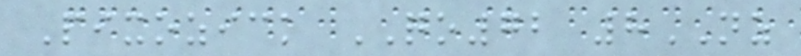Pixozick QO72 8NZ
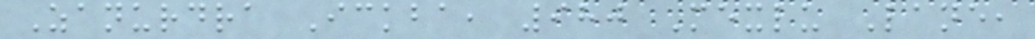Zanurdra Ickba, 980 Mexlu Lane,
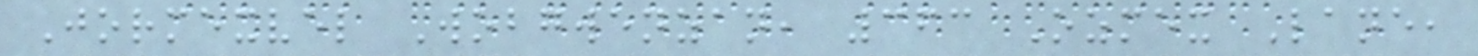Jormexvel Wobgwenzan, 363 Ozmex Lane,
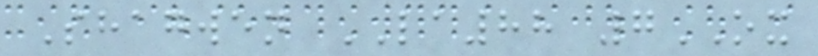Shagwen LA88 7OX
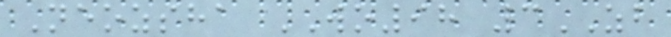Neozsha WO98 3ZB
